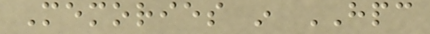Memories in HPC
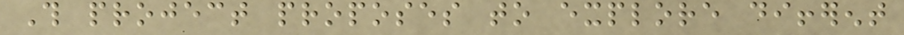This project proposes to explore different
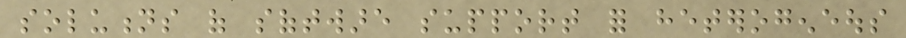solutions of software support for heterogeneous
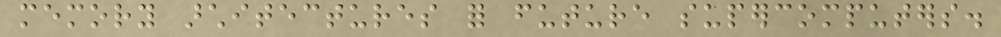memory architectures for future supercomputers.
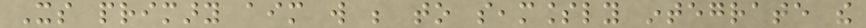Its primary aim will be to seamlessly integrate the
